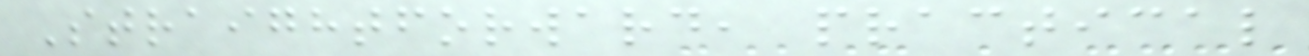Straightforward, practical
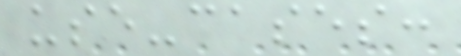use-cases:
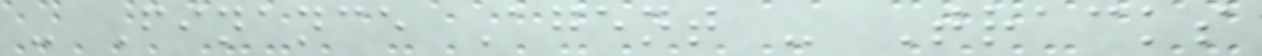- Finance Agent - Tracks
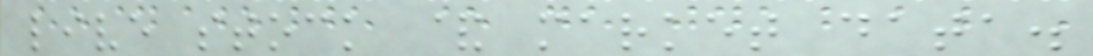live stock & market data.
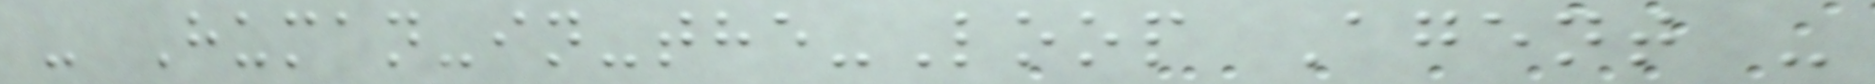- Human-in-the-Loop Agent -
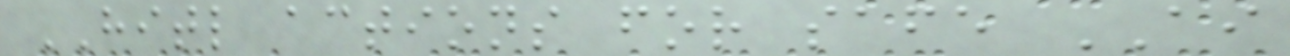HITL actions for safe AI
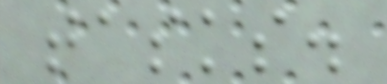tasks.
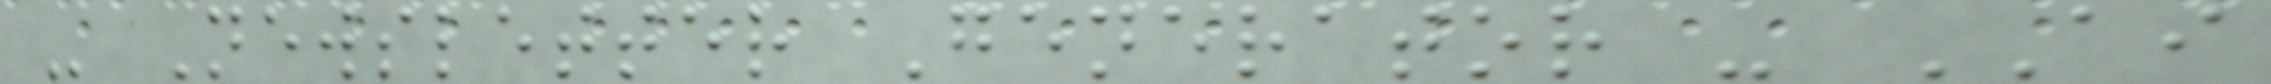- Newsletter Generator - AI
